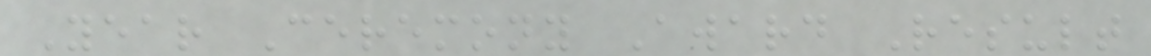Year Ceremony Award Result
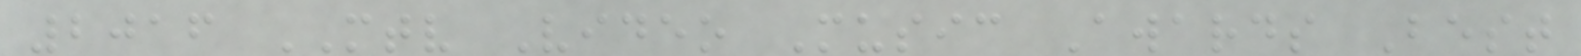2016 MTV Video Music Awards Best
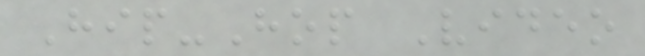Hip-Hop Video
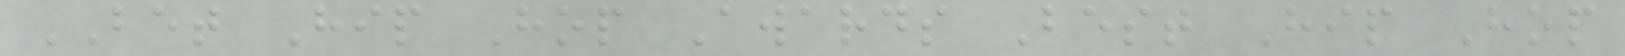BET Hip Hop Awards Best Hip Hop
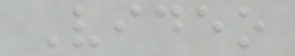Video
